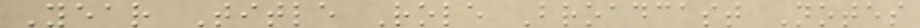Year Title Role Broadcast Notes
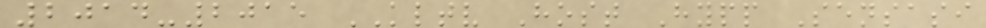2014-2015 KLTV Host Hypp Sensasi
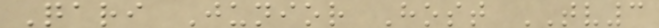Qari Junior Host TV3
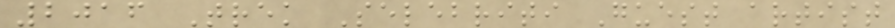2016 Trek Selebriti Guest artist
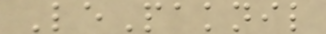LePaknil
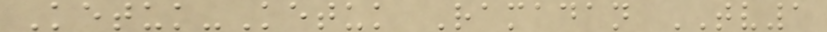Ketuk-Ketuk Ramadan TV1
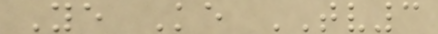Ye Ke TV3
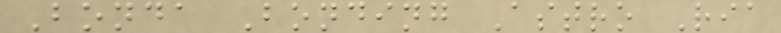Bonda Bonding Astro Ria
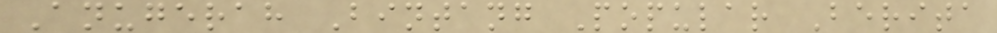Anugerah Bintang Popular Berita
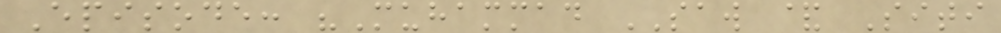Episode: "Muhammad SAW & Siti
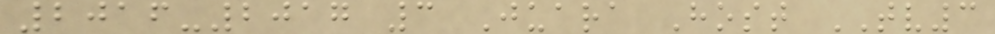2016-2017 3 Juara Host TV3
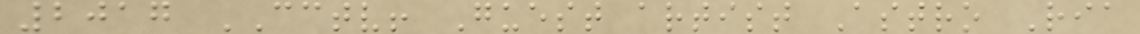2017 CCTV! Guest artist Astro Ria
